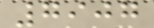7907
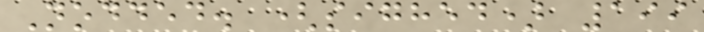Nodded. (sighed) 199
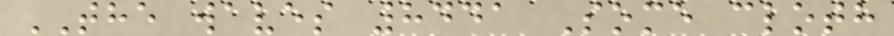THE waves 8441 Some cloth
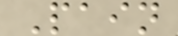Pain
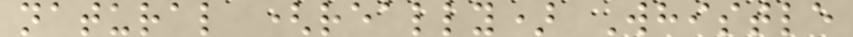natural (really) Whistle
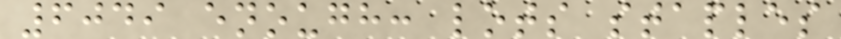6049 enough: lots staples
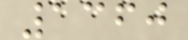1360
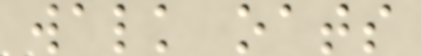walk oats
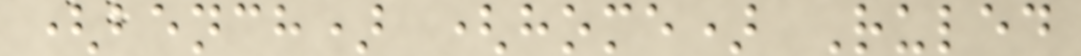(bench) (home) Ruled
